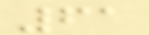61
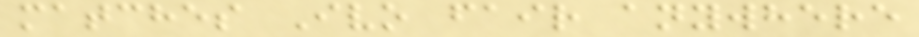matches Ivo fair anywhere
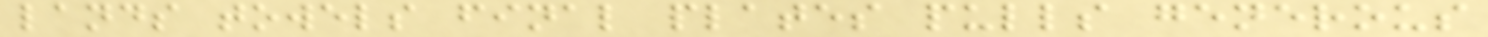lands towels final plates pulls generous
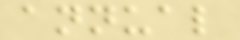annual
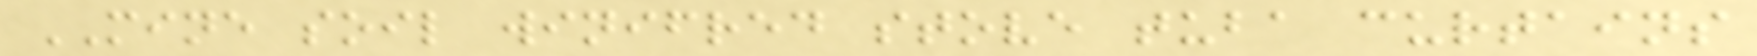MINE soil winifred stove tuba curtains
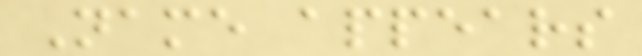Name appears
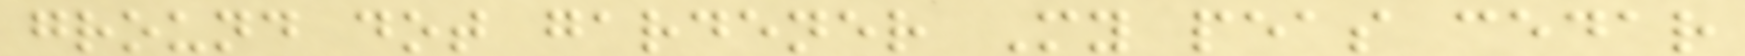ground dot gardener My peas cedar
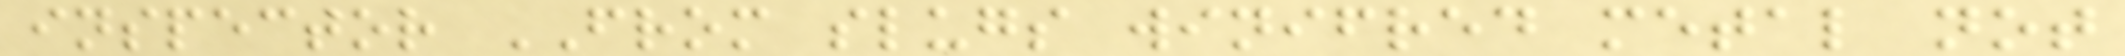inspector FROM slugs winifred metal not
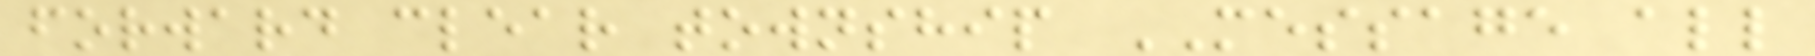forward clear township MESSAGE all
